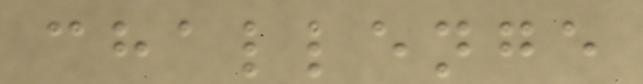challenge
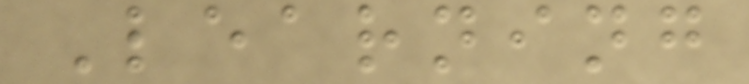Learning
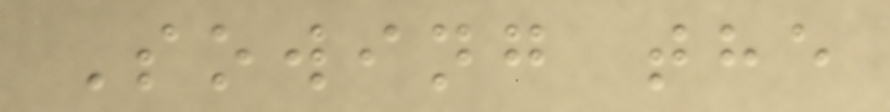Sowing the
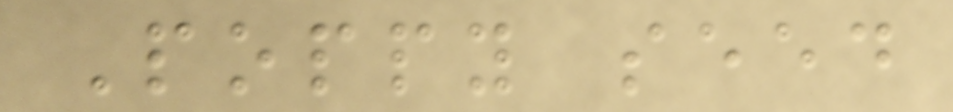Poppy seed
